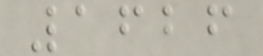1626
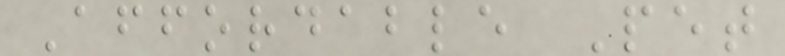Affordable Pet
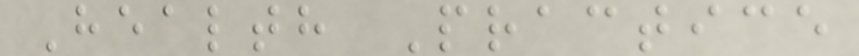Health Practice
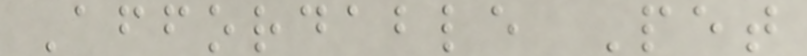Affordable Pet
